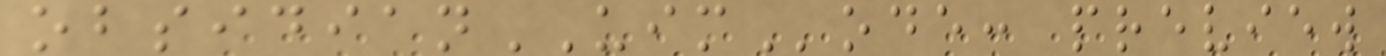obsidianUIMode: preview
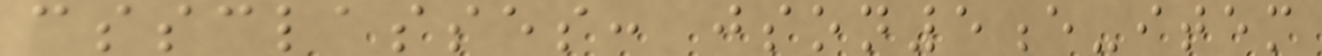cssclasses: json5e-item
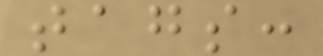tags:
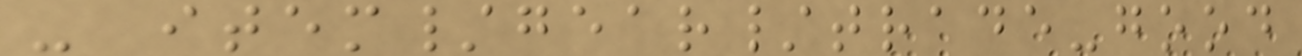- item/gear/trade-good
